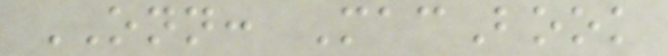ONN: MacBook
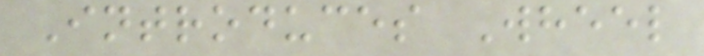Introduces Wheel
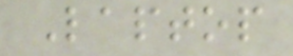Laptop
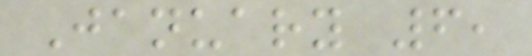January 6,
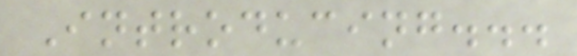Introducing...
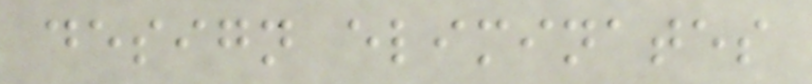design eliminates
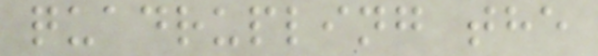quadrupling the
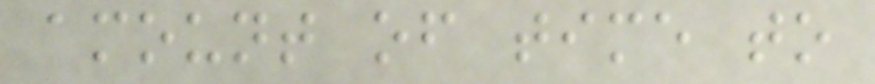amount of time to
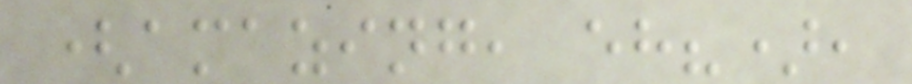(amazing, eh?),
